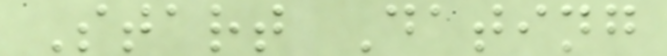Start Dating
